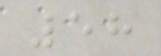58
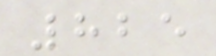825
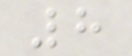8
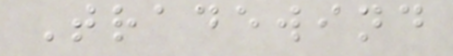Tradewind
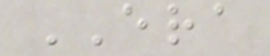ERA
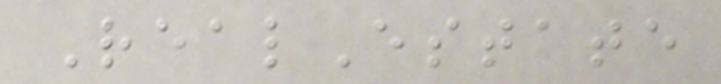RealEstate
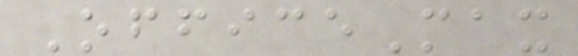OfficeMax
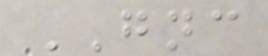GNC
